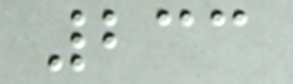233
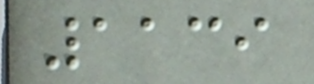1139
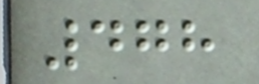478
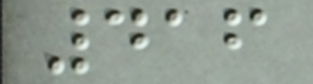416
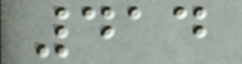414
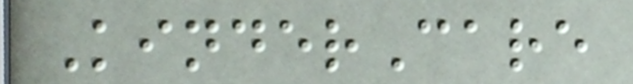KinderCare
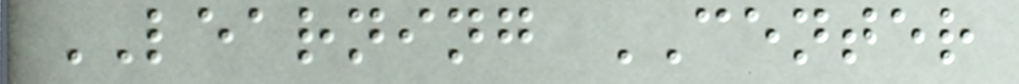LEARNING CENTER
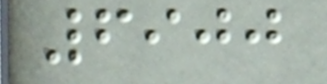6900
